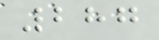287
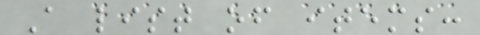A list of items:
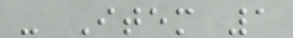- Item 1
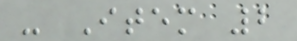- Item 2
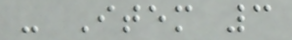- Item 3
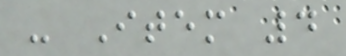- Item 4
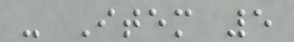- Item 5
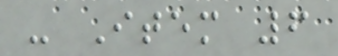- Item 6
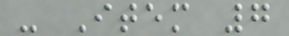- Item 7
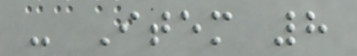- Item 8
